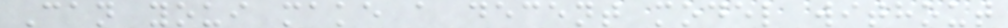Can youi make a decent model without
